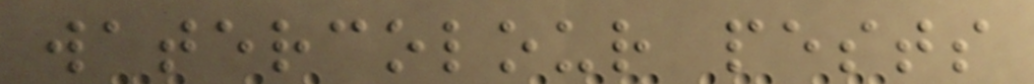watercolour pests
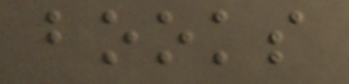books
